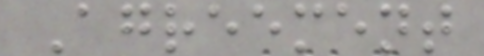Agreement
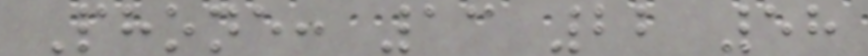Phone: 13 22 58
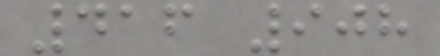416 908
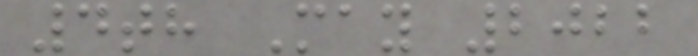4th May 2022
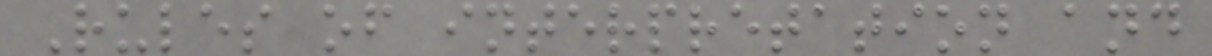Rules of interpretation and
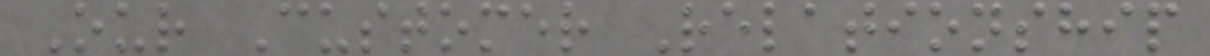Our Customer Relationship
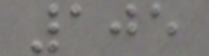105
